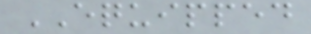EQUIPPED
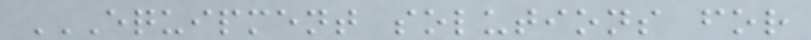EQUIPMENT SOLUTIONS FOR
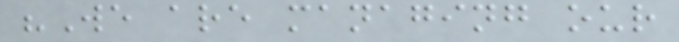"We are managing our
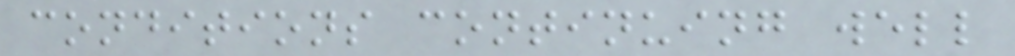conditions continuing well
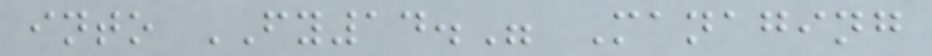into FY14." Managing
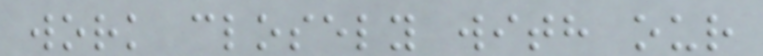work closely with our
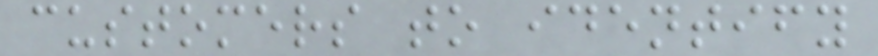customers to identify
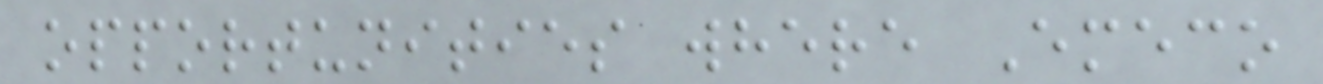opportunities where Emeco
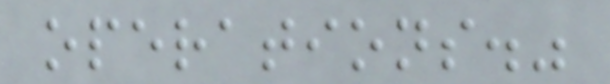operations."
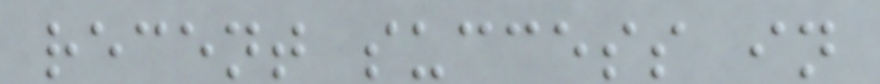recent success in
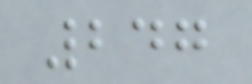247
